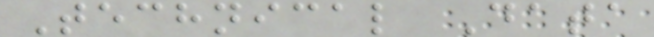Technical Data
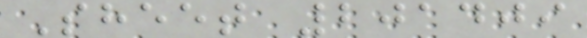Sheet 201409
